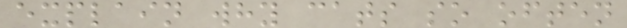explain why cats so often
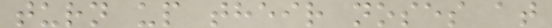turn up their noses at
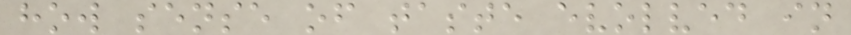how sense of taste evolved in
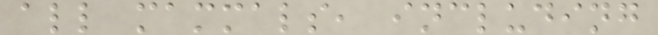all mammals, including
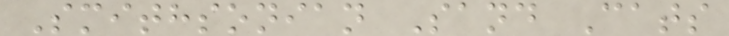Smithsonian Sand Cats
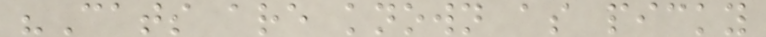"Cats are known as picky
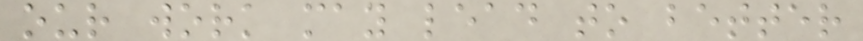our work may lead to better
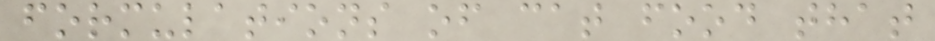formulations of cat food that
